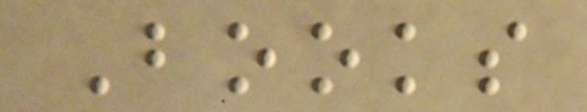Books
